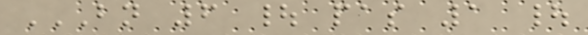BN 6 | PAS 1 |
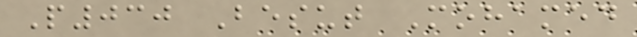P030 Besut Mohamed
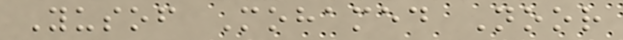Yusof Mohamed Noor
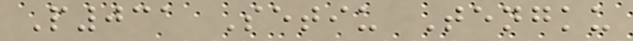P031 Setiu Tengku
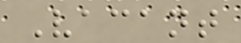Vacant
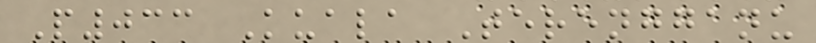P033 Kuala Terengganu
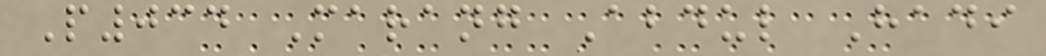P034 Marang Abdul Hadi
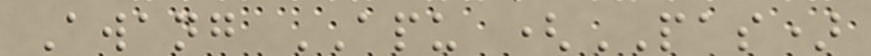Awang APU (PAS)
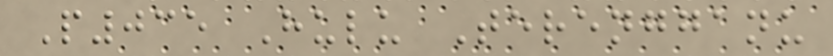P035 Hulu Terengganu
